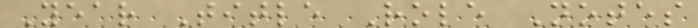Year Title Role Notes
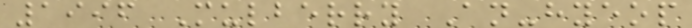1996 Mulberry An-hyeop
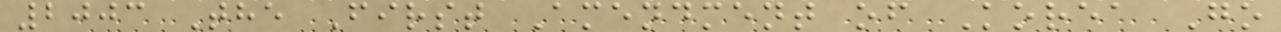2003 The First Amendment of Korea Go
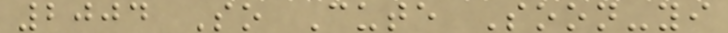2004 So Cute Soon-yi
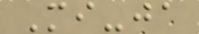Mi-ja
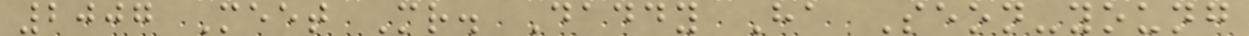2007 Meet Mr. Daddy Ha Seon-young
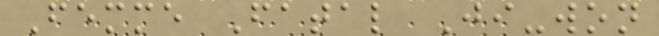Femme Fatal Ji-won
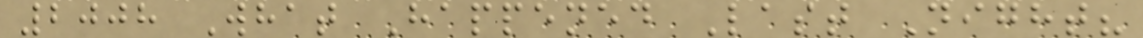2008 What Happened Last Night?
